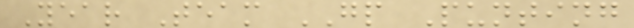Year Team GP Punting
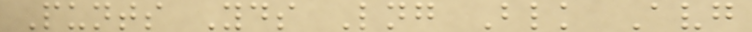Punts Yds Lng Blk Avg
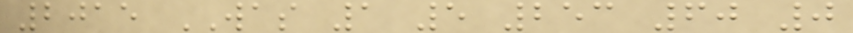2015 WAS 1 5 253 60 0
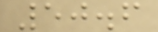50.6
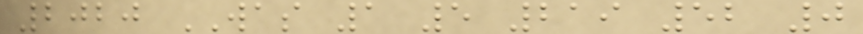2020 WAS 1 5 219 52 0
